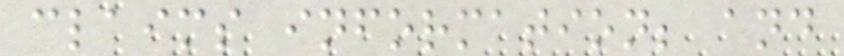claims information; and
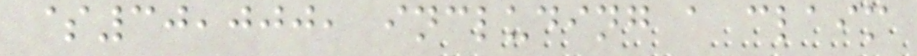$30,000, including a claim
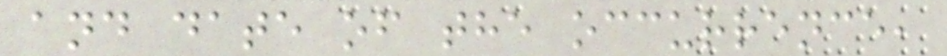and date of the occurrence,
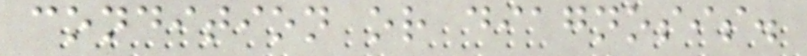condition or diagnosis.
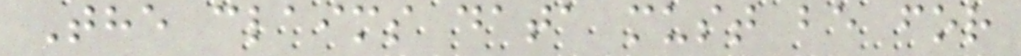The claims data must be for
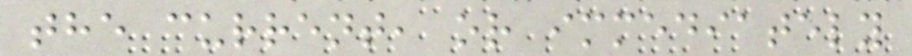the current, or immediately
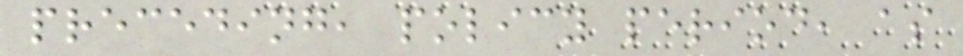preceding, policy period, as
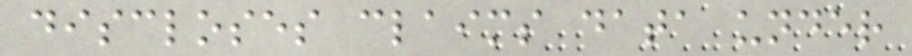discloses claims data under
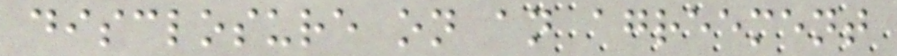disclosure on an agreement
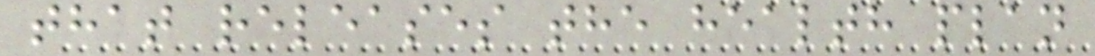that releases the health plan
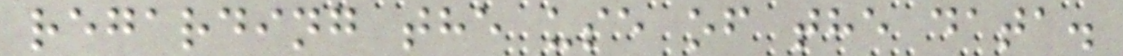regarding the use of the data.
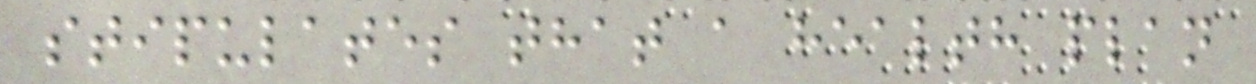stipulates that a health plan
